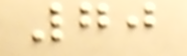70
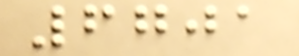6701
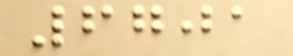6701
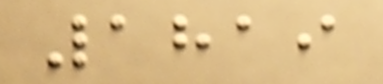1819
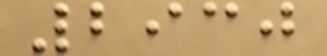2930
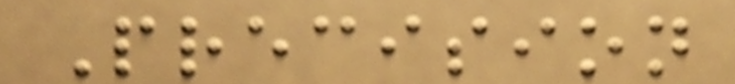Precision
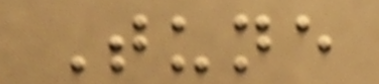Tune
